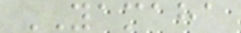YAMAHA
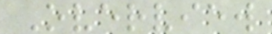Overview
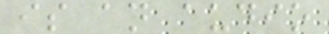is an audio
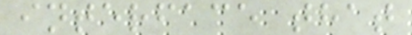interface that
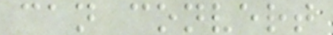can convert
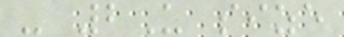- 2U size
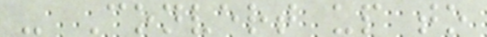- Convert up to
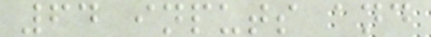64 inputs and
